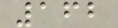162
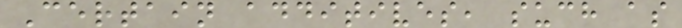Certain additives, such as
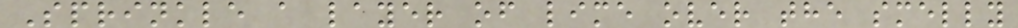Sprinkle a layer of lime over the smelly
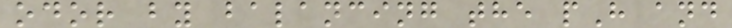odor by balancing the pH and
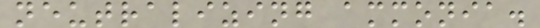neutralizing ammonia.
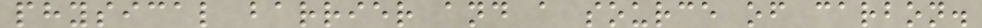physical barrier and a source of carbon.
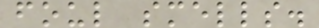foul smells.
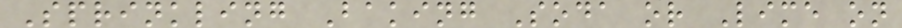Sprinkling Baking Soda or Lime on
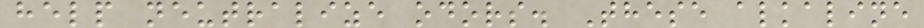help neutralize odors. These alkaline
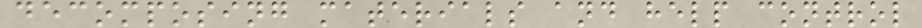decomposing materials and help control
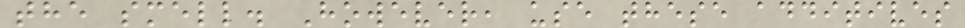the smell. However, use these additives
